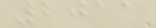2011
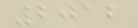2012
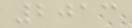2013
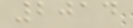2014
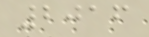2016
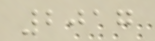2017
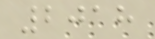2018
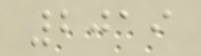2019
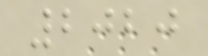2020
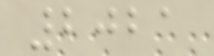2021
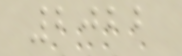2022
